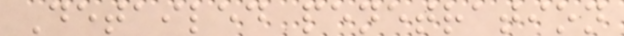Detailed penetration
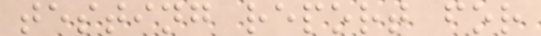testing report for
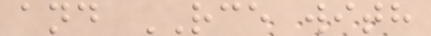and RCE with
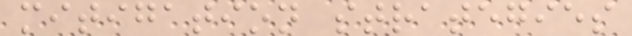mitigation strategies
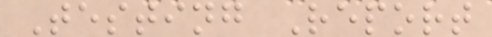Testing Report
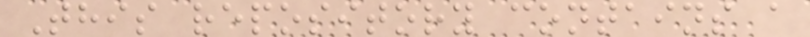This repository contains a
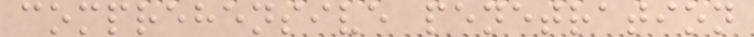comprehensive penetration
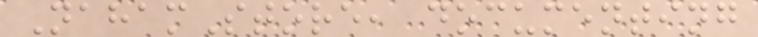NahamStore, documenting
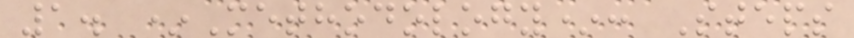1. *Methodology*: Steps
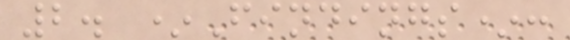2. *Findings*:
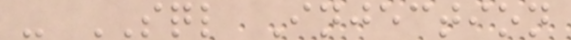- SQL Injection
